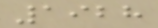1928
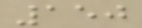150
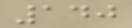140
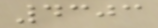4303
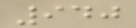940
